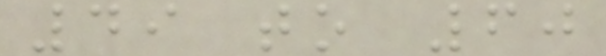49 to 60
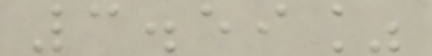3.59%
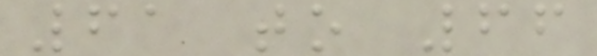61 to 66
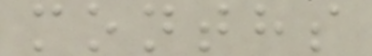months
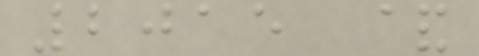2015 &
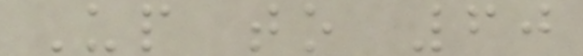Up to 60
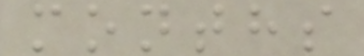months
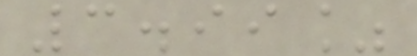3.99%
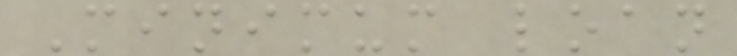Minimum loan
